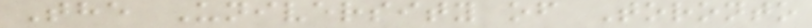The University of Toronto
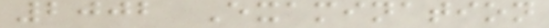2002 Examination
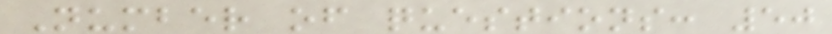Number of questions: 50
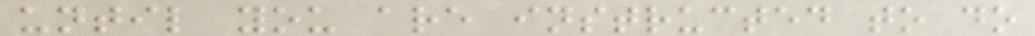until you are instructed to do
